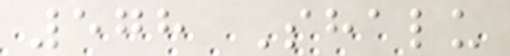578 Shalu
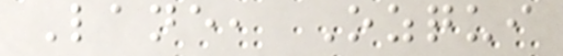Lane, Ozqui
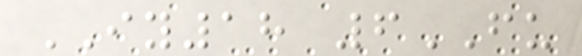IY18 6FU
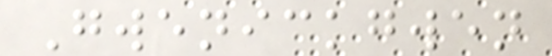Gwenickgwen
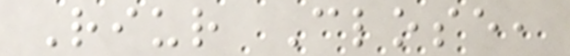Riur Close,
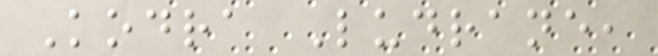Kodra Ludrane,
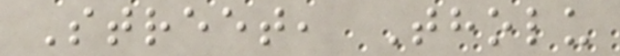Street, Tholu
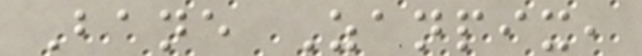Bane Zanpix,
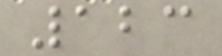123
